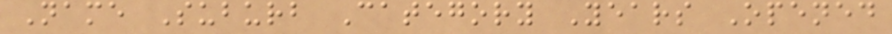Name Suburb Category Years Opened
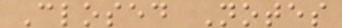Closed Notes
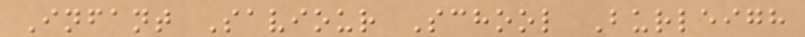Infant Saviour School Burleigh
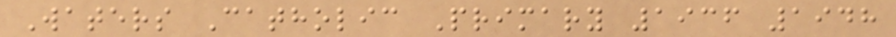Waters Catholic Primary 1936 1948
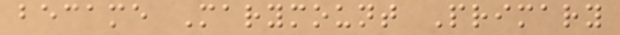became Marymount Primary
